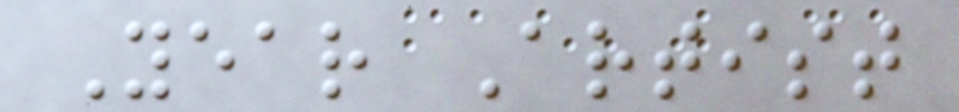Year Artist
